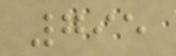795
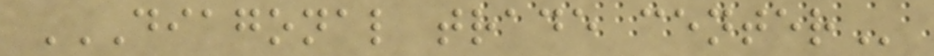DIAGONAL TRADE CENTER
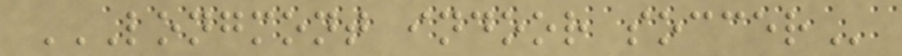LONGMONT INDOOR SOCCER
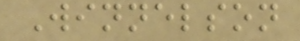Winnelson
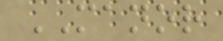MANOR
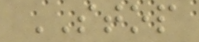STOP
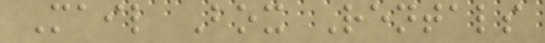Mail Box Rentals
